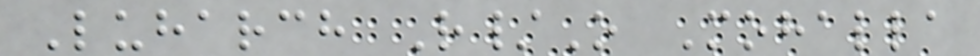Luharch R/O Mohalla
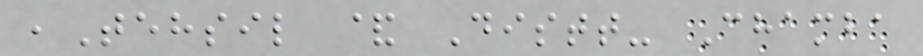,Tehsil & Distt- Chamba
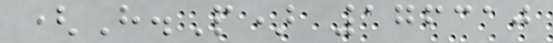(H.P) 176310
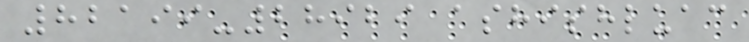82199-28929 ashishluac
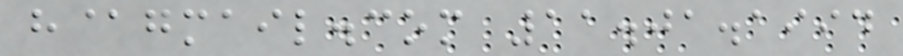h@gmail.com 11.01.1994
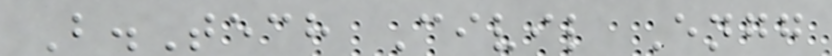B.Tech Civil Engg
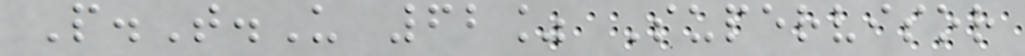P.T.U 62% Supervisor
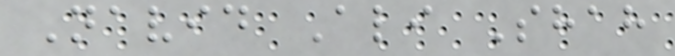Navid Ali Shah
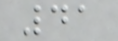41
